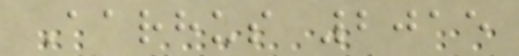Aarhus 2015
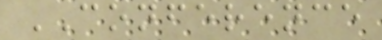CONFERENCE
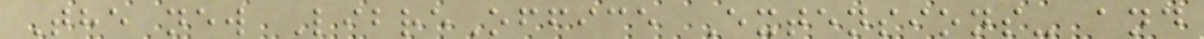The new LibreOffice Extensions- and
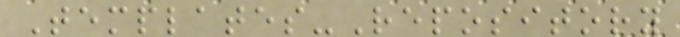Templates-Repository
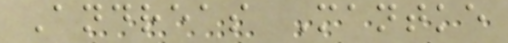Andreas Mantke
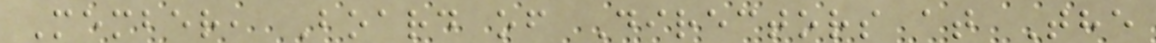Member, Board of Directors at The
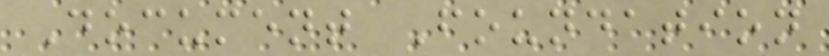Document Foundation
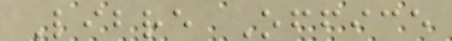Libre Office
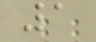1
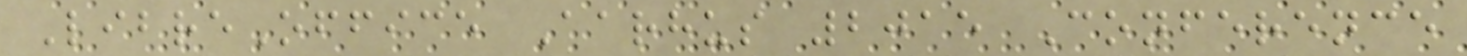LibreOffice Aarhus 2015 Conference
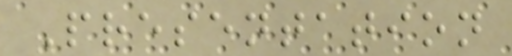Presentation
